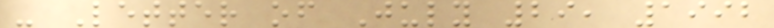- Letter of July 29, 1992
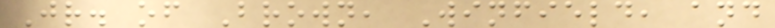Jr. of Brown, Winfield, and
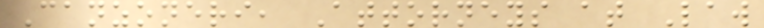Canzoneri, Attorneys at Law
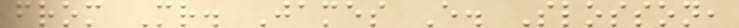from Mr. James E. Slosson,
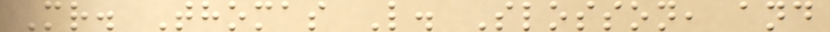Mr. Thomas L. Slosson, and
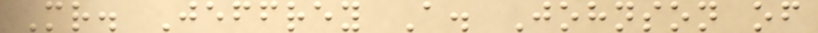Mr. Jeffrey A. Johnson of
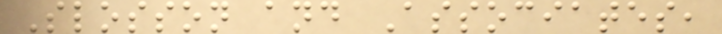Slosson and Associates,
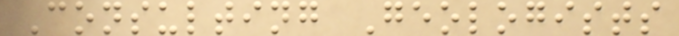Consulting Geologists
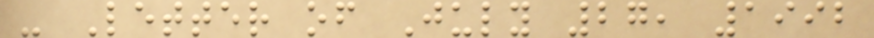- Letter of July 27, 1992
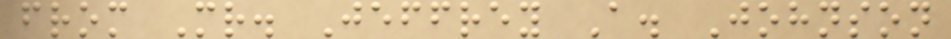from Mr. Jeffrey A. Johnson
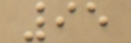95
